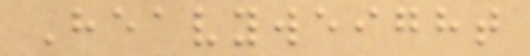Heavyweight
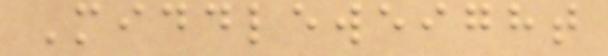Middleweight
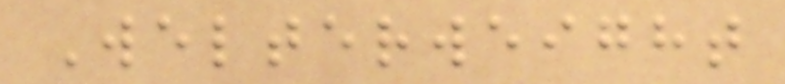Welterweight
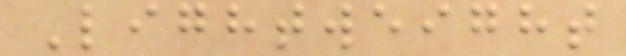Lightweight
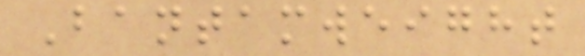Bantamweight
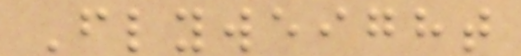Flyweight
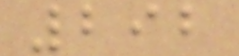292
